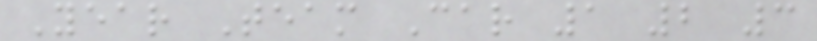Year Team Car 1 2 3
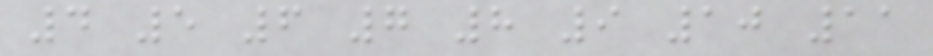4 5 6 7 8 9 10 11
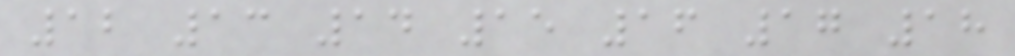12 13 14 15 16 17 18
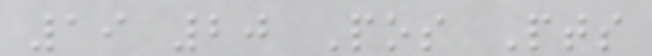19 20 Pos Pts
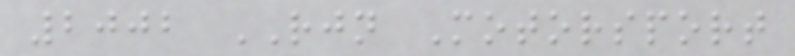2002 RJN Motorsport
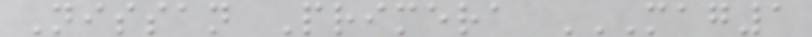Nissan Primera MAG1
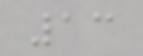13
